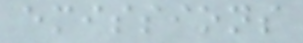emissions
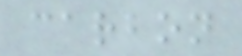carbon
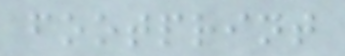footprint
